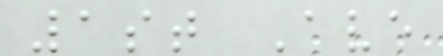1st Ave
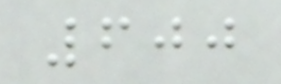600
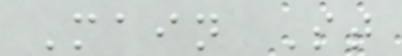Main St
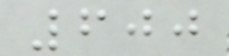600
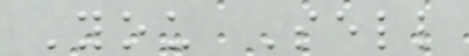You Sell
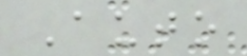Auto
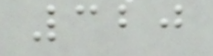320
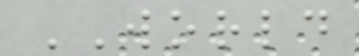WORLD
